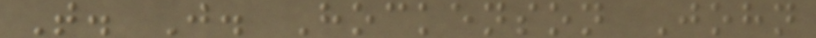T. J. Hockenson John
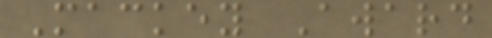Mackey Award
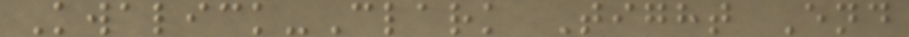Kwalick-Clark Tight End
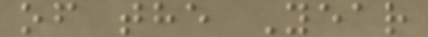of the Year
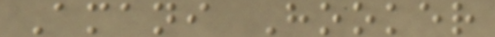Amani Hooker
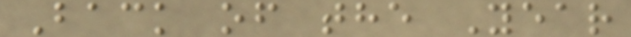Back of the Year
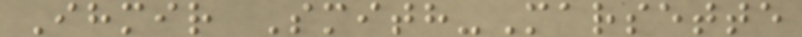Ihmir Smith-Marsette
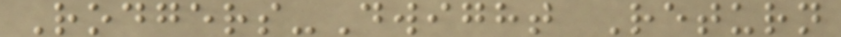Rodgers-Dwight Return
